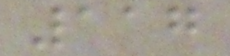117
